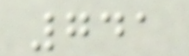741
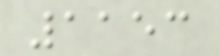1153
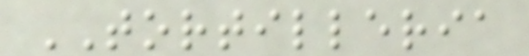TORTILLERIA
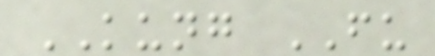KUNG FU
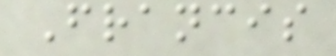Francis
